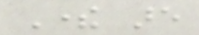There are
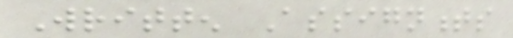Written Assignments
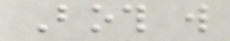Both will
